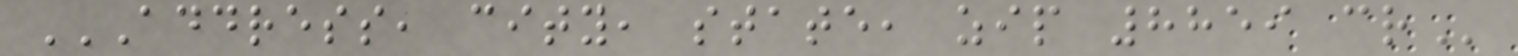ADDRESS, CITY, STATE, ZIP 8859 CR
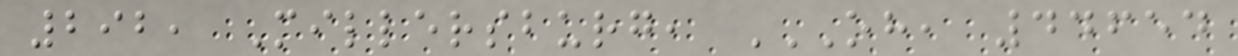292, Millersburg, OH, 44654
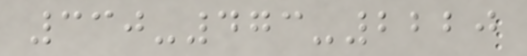330-473-2220
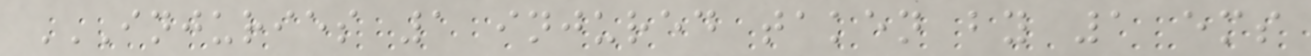INJURIES 1 INJURED TAKEN BY 1 EMS
